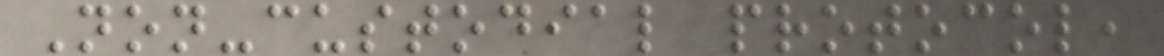Non-custodial protocol,
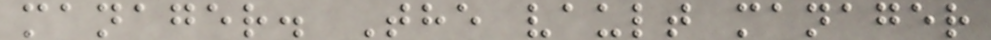manager. The vault manager
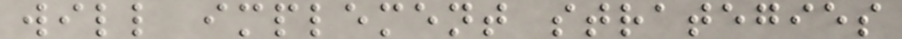will implement strategies
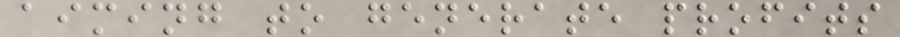aiming to generate profits
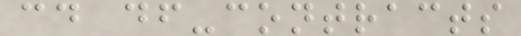cd df-contracts
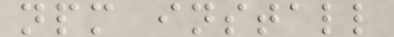npm install
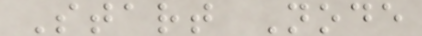Start Node
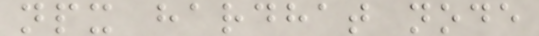npx hardhat node
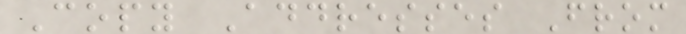Copy Addresses From
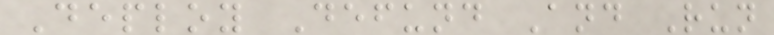Deploy Defund And Run
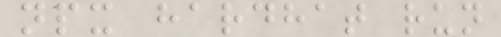npx hardhat run
